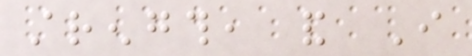strength, and I
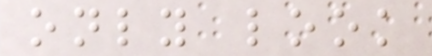only look
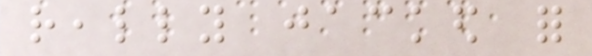really jacked for
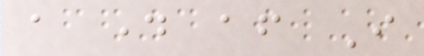a day after I
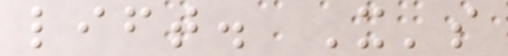lift. It's
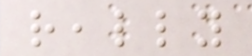really
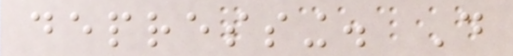depressing. Do
